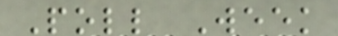Poll Week
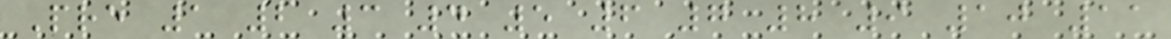Pre 1 2 3 4 5 6 7 8 9 10 11
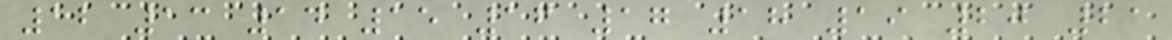12 13 14 15 16 17 18 19 20 21
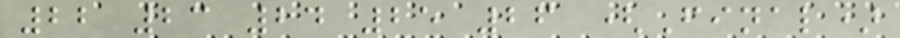22 23 24 25 26 (Final)
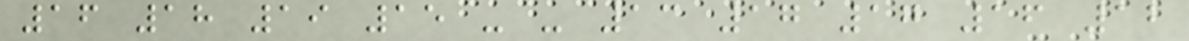16 18 19 15 - - 13 17 17 16 12
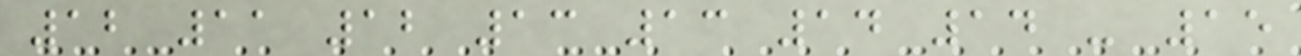12 11 12 13 13 14 14 - 15
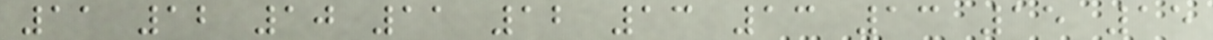11 12 10 11 12 13 13 13 15 15
